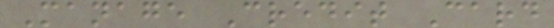Manage Credit Card
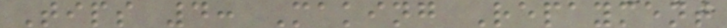Tips 4: Making Repayment
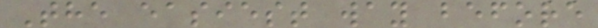The easiest way before
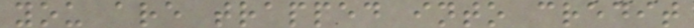you are trapped into credit
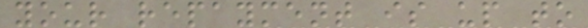your repayment is up to
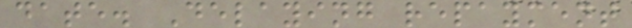date. Delaying repayment
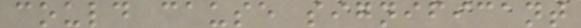could cause significant
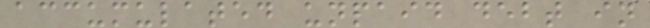accumulated unpaid debt in
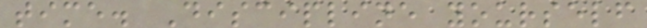time. Discipline yourself
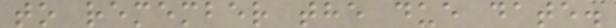to remember the due date.
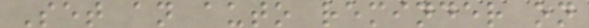Set an auto reminder on
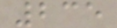235
